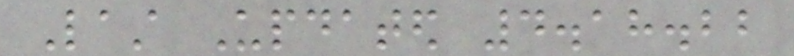Last Updated 4.18.22
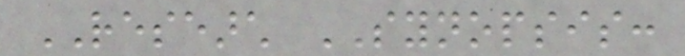RESEARCH SYNOPSIS:
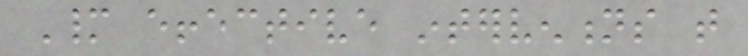Many effective interventions that
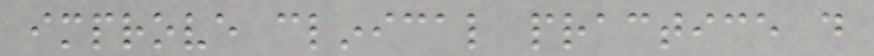improve clinical practice do
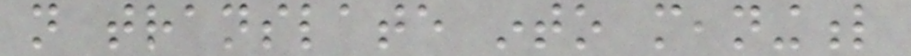not translate into meaningful
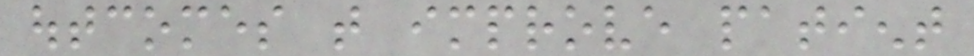outcomes that improve patient
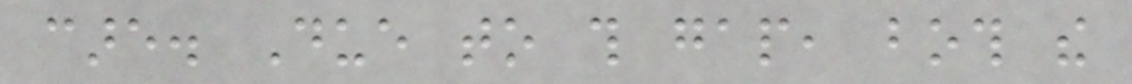care. Due to this gap, both the
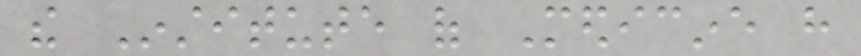the Institute of Medicine have
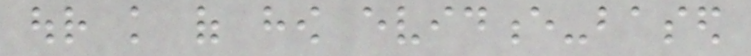our knowledge of how evidence-based
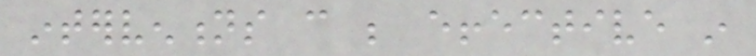interventions can be effective in
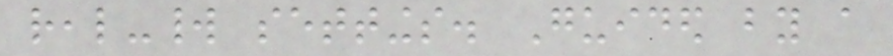real-world settings. Guided by a
